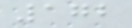172
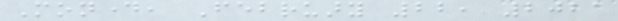Monday, February 22, 2021
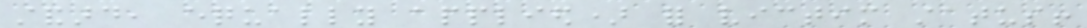standard, equally applied) for victim status!
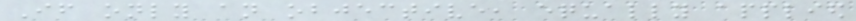If only an objective, equally applied
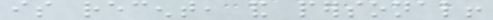is recent, and personal!
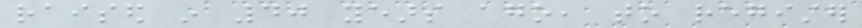raised in 40 years ago, to register
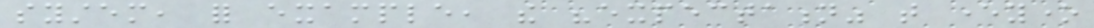system, for example, the "expectation" that everyone
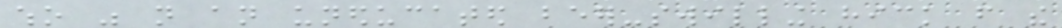who was not an uneducated beer-swilling hick from the
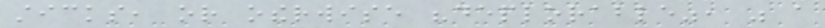sticks, or otherwise "deplorable", was a
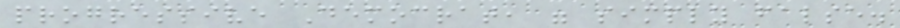progressive Democrat, were simply false.
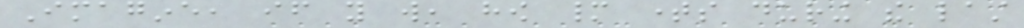Imagine, if you will, how many times during the last
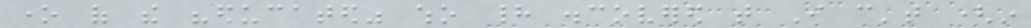one of the "educated" who had discovered that I can't (in
